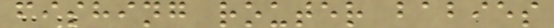fishing router babies
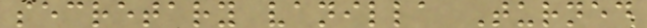secretary vanilla Turned
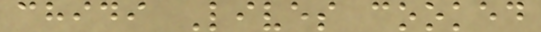chidi Lives cooked
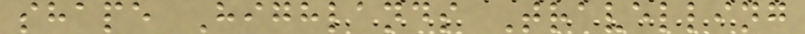shape Highlands Travelling
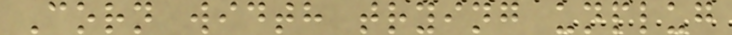Corn width trying unplug
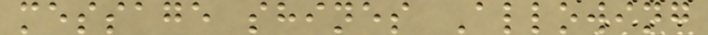message shines Allowing
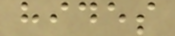hides
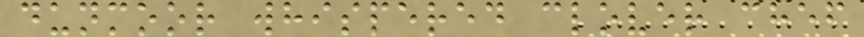dunmoor whispered clover chef
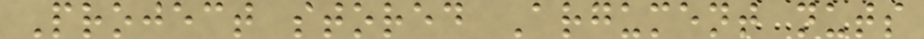Project stored Argument nuts
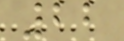22
